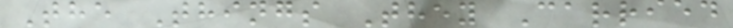The Things They Carried
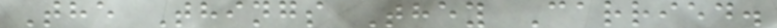The Things They Carried.
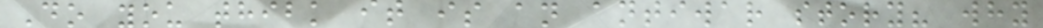Do you thibk it is an antiwar story? why
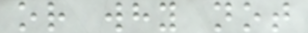or why not
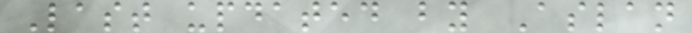Last updated by Aslan
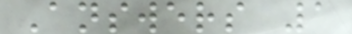Answers 1
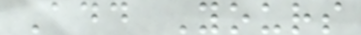Add Yours
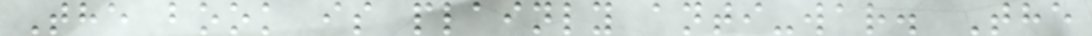The book is plainly anti-war. The
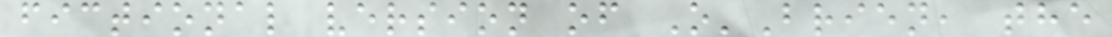fictional version of O'Brien, the
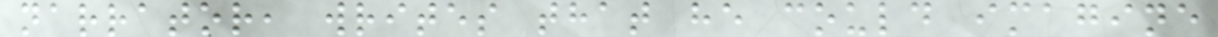narrator, writes that he could imagine
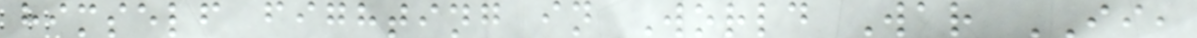himself fighting in World War II,
